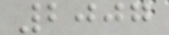2007
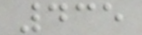435
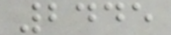2445
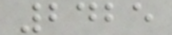2425
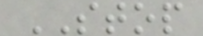STOP
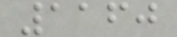1160
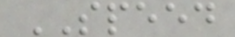SPEED
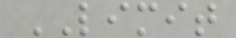LIMIT
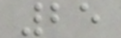25
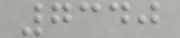7340
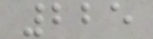225
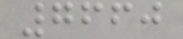7660
